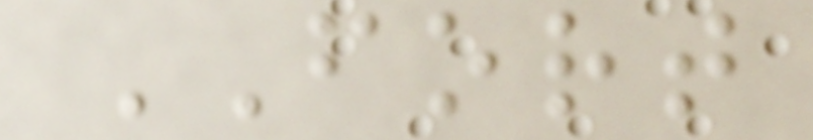FORT
